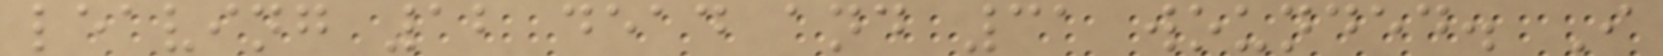leaving 12 dead and 31 wounded. I
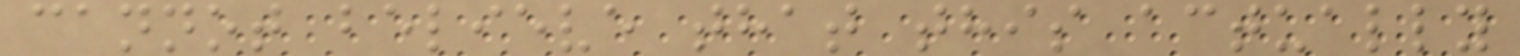cannot believe that this actually
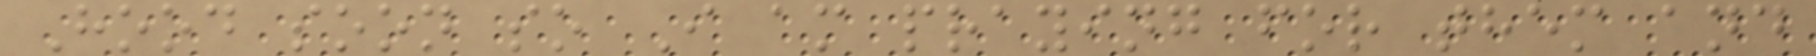Hood soon so I am praying for them and
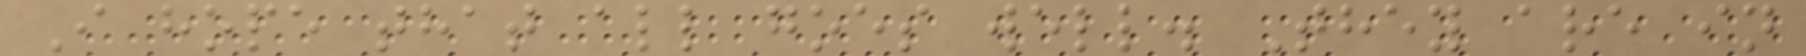I hope that all goes well. They are in
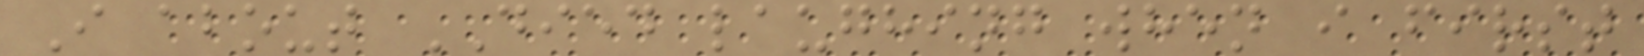I about DIED laughing when i first
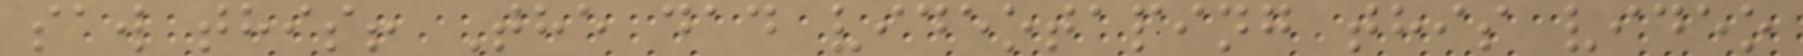saw this! The dad videotaping this video
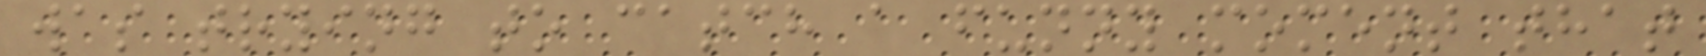was trying to catch a funny moment that
